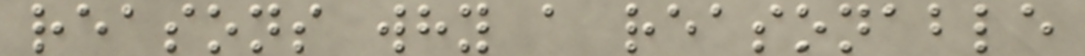reasons why a reasonable
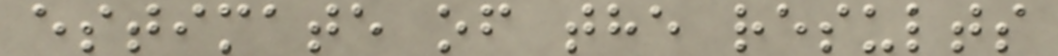estimate of the results
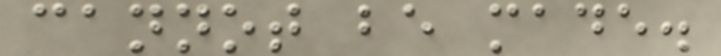cannot be made.
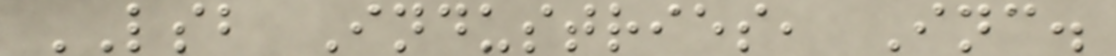LSB Industries, Inc.
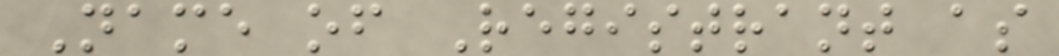Name of Registrant as
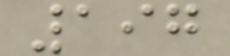197
